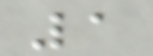1
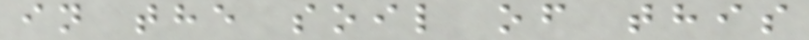in the soil of this
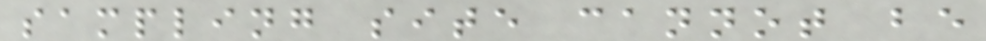sampling site cannot be
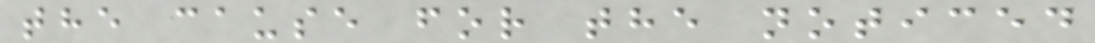the cause for the noticed
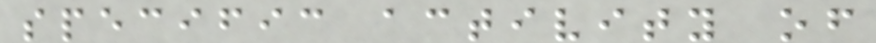specific activity of
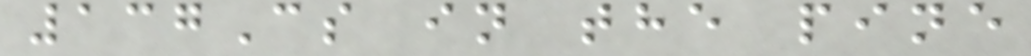137Cs in the pine
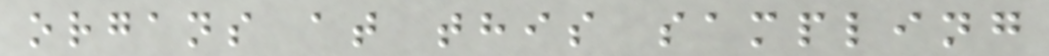organs at this sampling
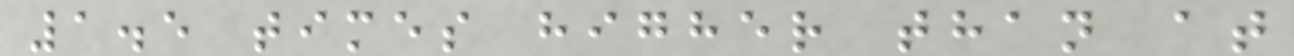1.5 times higher than at
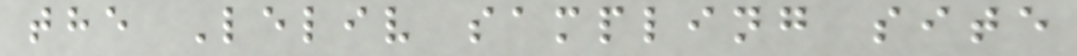the Leliv sampling site
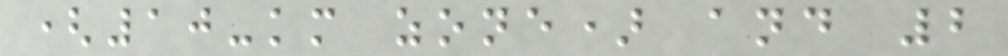(10-km zone) and 2
